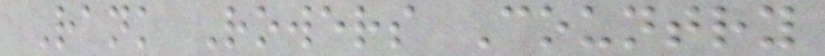Rank Rowers Country
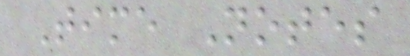Time Notes
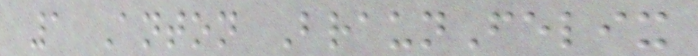1 Anton BraunFelix
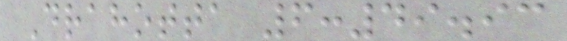Drahotta 6:49.93
